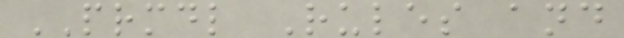PRMDL Rules and
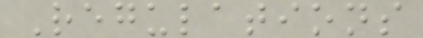Regulations
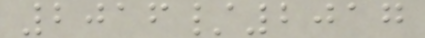2016/2017
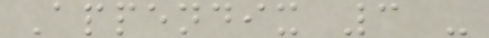Appendix 3 -
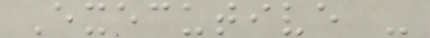Executive -
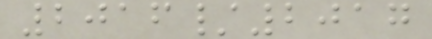2016/2017
